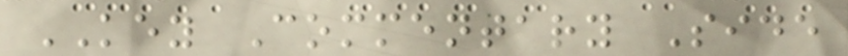KEY Commentary Side
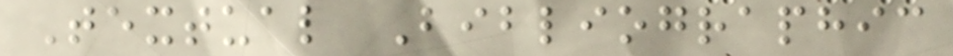Textual Bibliographic
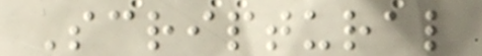Scriptural
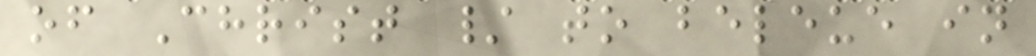of Christ / to beleue in
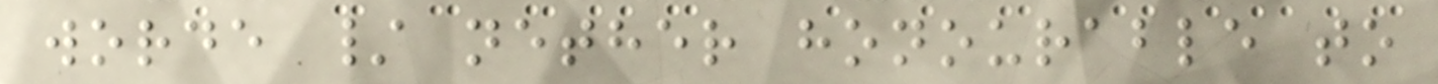worde / nether honourable to
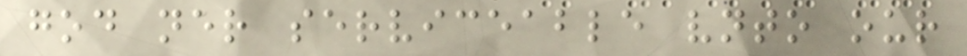god ner serviceable vnto our
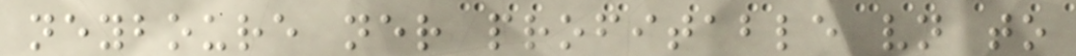neyboure ner profitable vn to
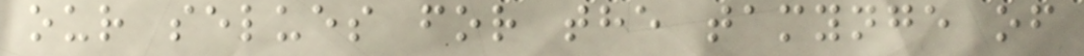our selues for the tamynge of
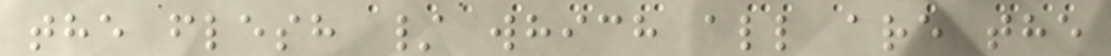the flesh / which all are the
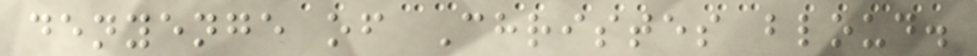denyenge of Christes bloud.
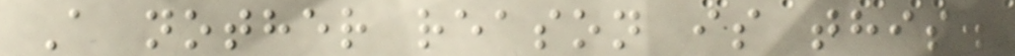A nother reason is this.
